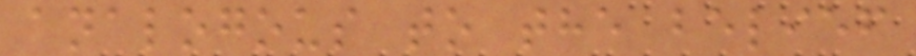analogous to the belief
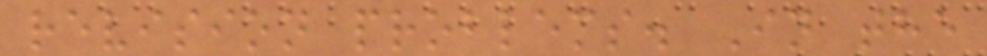revision problems. In the
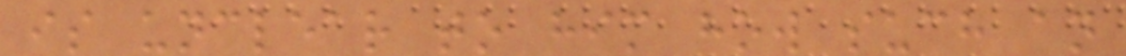is unclear to him how such an
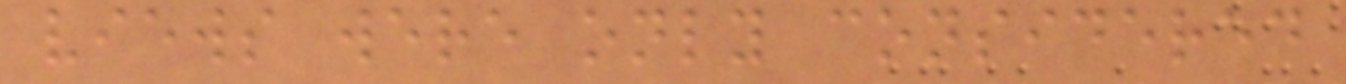views were only considered
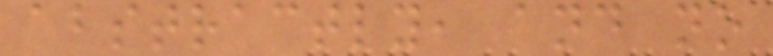abstractly, and no
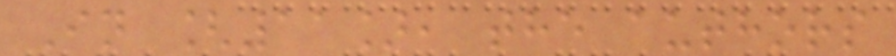In [11], the authors
